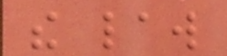the law
